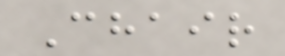Chair
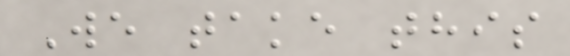We take this
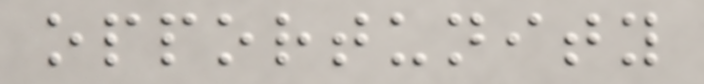opportunity
